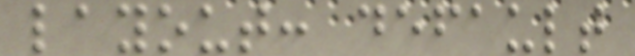layout: default
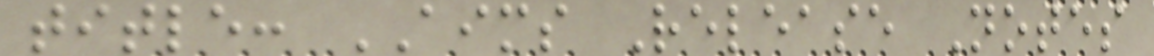title: AIMS Release Notes
